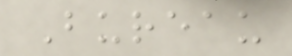Bureau
